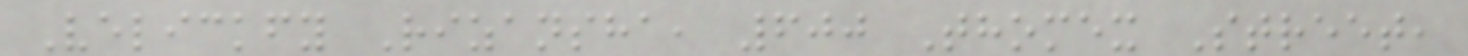Velickfy Rizansha, 600 Thomex Street,
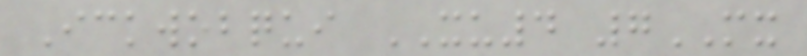Ickwobqui XU4 7MX
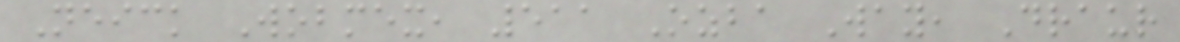Neick Wobmex, 511 Ozba Way, Draur
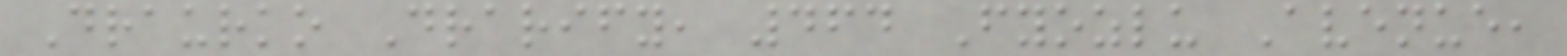Draurko Drarify, 464 Fyozlu Avenue,
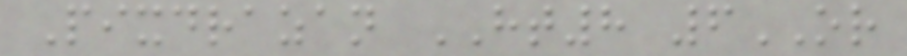Pixdrazan HT8 6OR
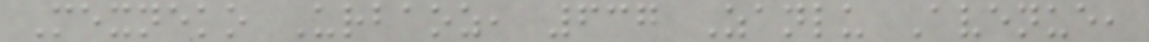Mexneko Urbaoz, 637 Zanlu Avenue,
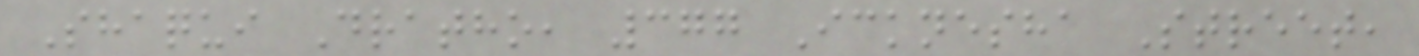Shaqui Dratho, 377 Icknesha Street,
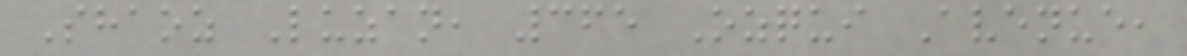Shaoz Luzan, 365 Ozqui Avenue,
